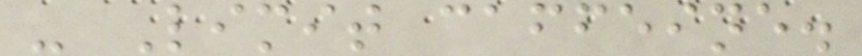- Limit caffeine.
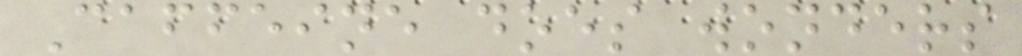Caffeine does wonders
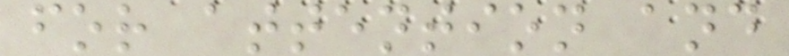for attention and
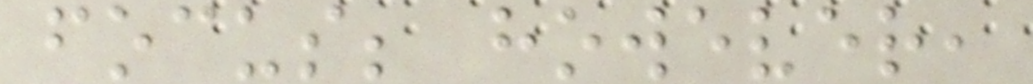focus; however,
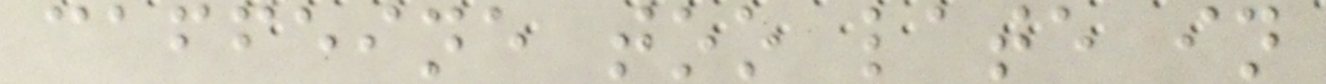caffeine too late in
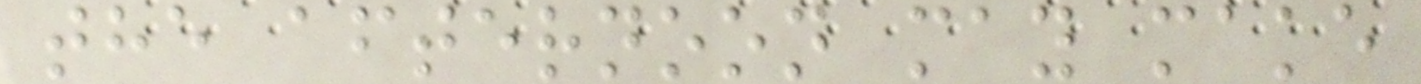the afternoon may make
